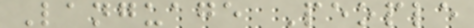Language People
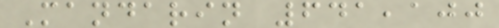Mandarin 641,100
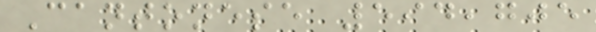Cantonese 594,705
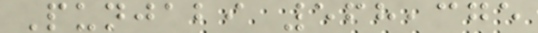Punjabi 568,375
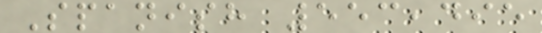Spanish 553,495
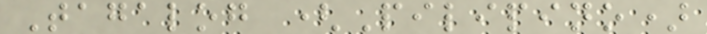Tagalog (Pilipino)
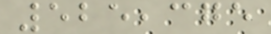525,375
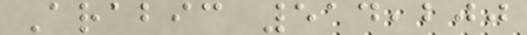Arabic 514,200
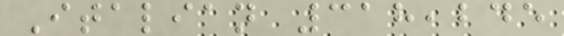Italian 318,245
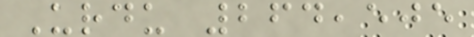Urdu 264,505
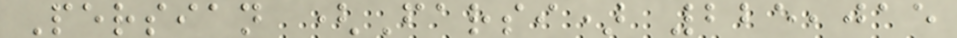Persian (Farsi) 225,015
